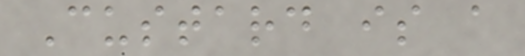Custard is a
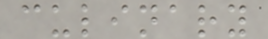culinary
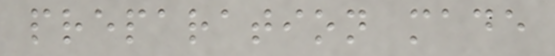preparation made
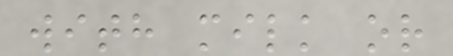with milk or
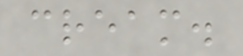cream.
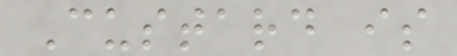Custard is
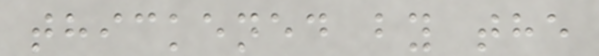thickened by the
